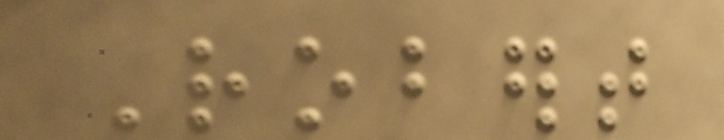Robert
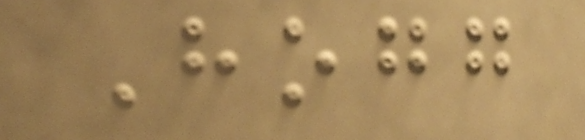Hogg
